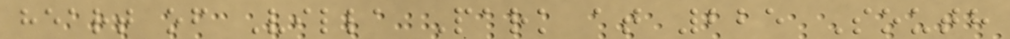heart of Villa Park at 225 South
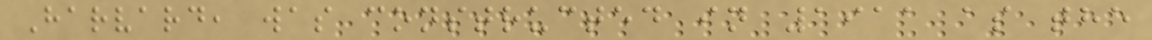Harvard, was constructed in 1911 as the
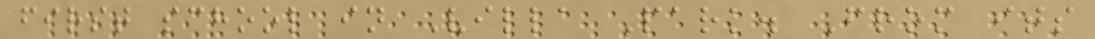first school in Villa Park. From its
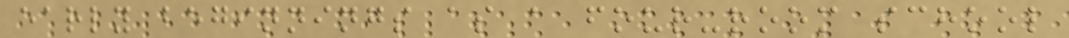early beginnings as a four-room school
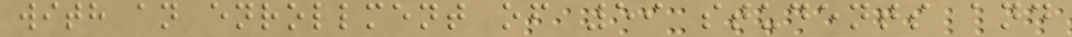with an enrollment of 59 students and
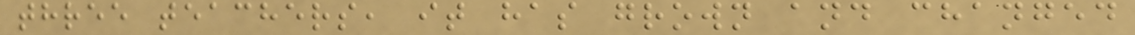three teachers, it has grown and changed
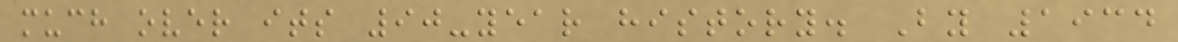much over its 90-year history. By 1934
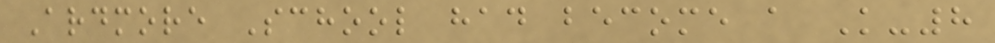Ardmore School had become a K-8
